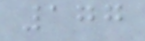177
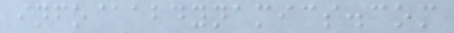info@abdynamics.com
